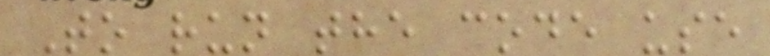To run the code use
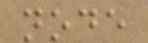node
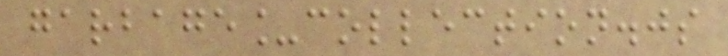garbage_collection.js
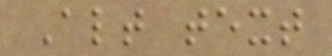Alt text
